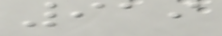919
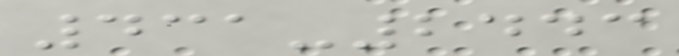431-2443
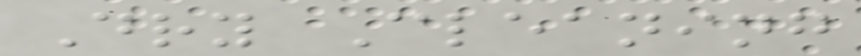Dry Cleaning
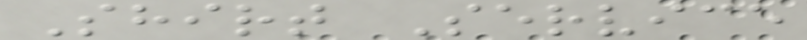Shirt Service
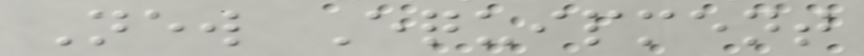New Equipment
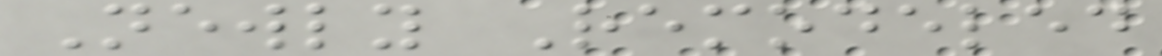Newly Remodeled
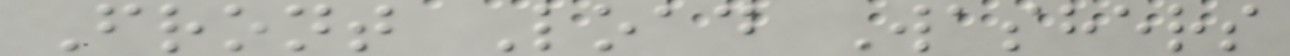Front Load Washers
